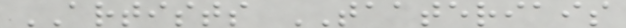ARTISTS TAATERIAIS
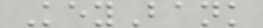KeyBank
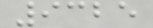9325
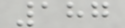187
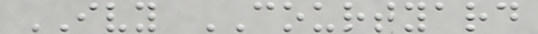IVY COURTYARD
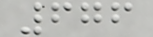676
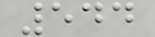544
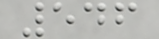546
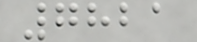7821
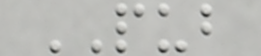PUB
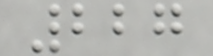227
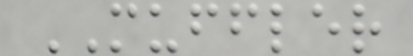MUFFLER
